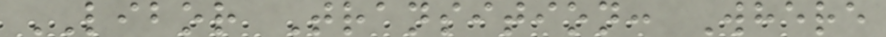LIBOR Transition: Where
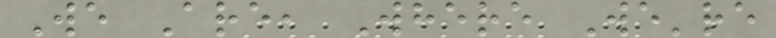We Are, Where We're
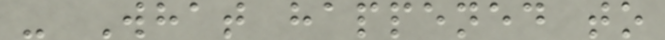- What happened to
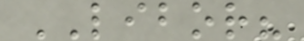LIBOR?
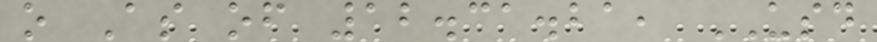o As of 12.31.21, USD
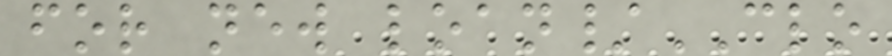for new loan/CLO
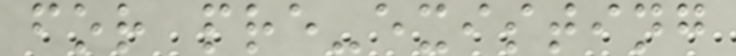for pre-existing
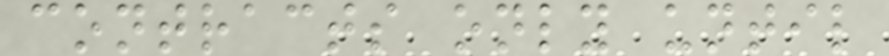contracts only until
